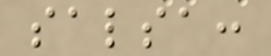salsa:
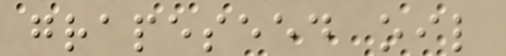grapeseed oil
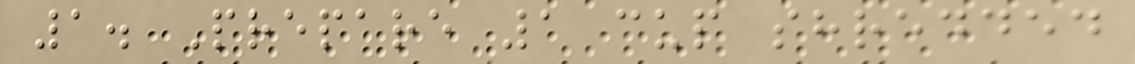1. Prepare 1 cup shredded
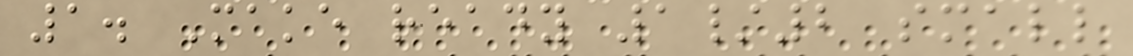1. Make ready 1/2 small
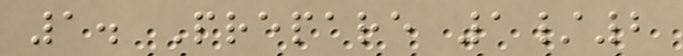1. Prepare 1/2
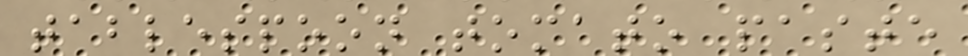tablespoon tomato paste
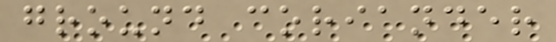ground coriander
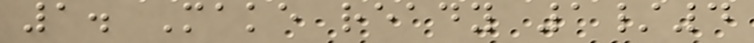1. Make ready 1/4
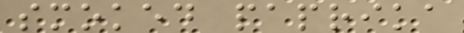smoked paprika
